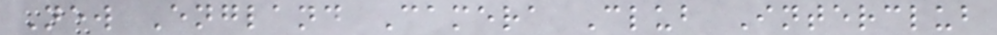New England Camera Club Interclub
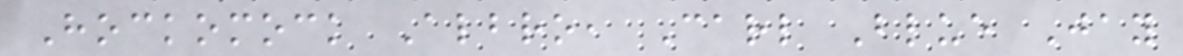Hockomock Albro, Carl Blue Jay
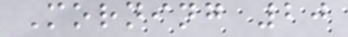Morning 20
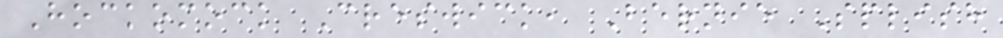Hockomock Creswick, Bernie Splish
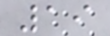19
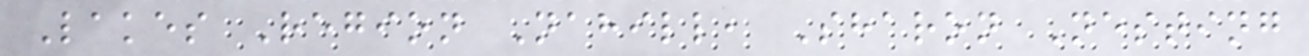Lakes Region Nahill, Sharon Nesting
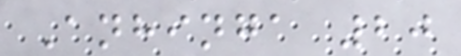Anhinga 20
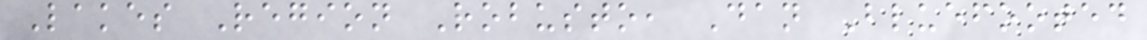Lakes Region Robusto, Dan Bluefooted
